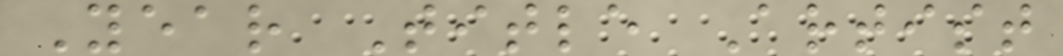Year Title Artist
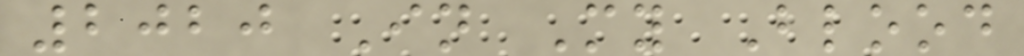2020 In My Blood
